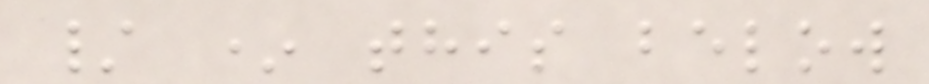/ * this below
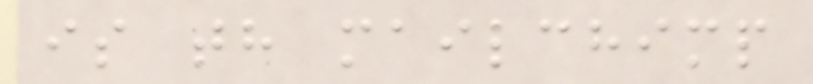is th mailchimp
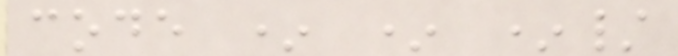code * * */
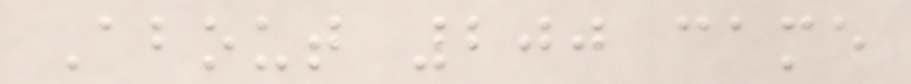About 200 came
